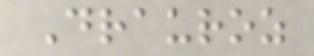Drauroz
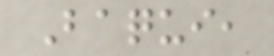Baqui,
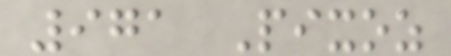971 Pixoz
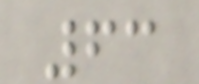63
